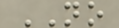NO
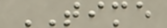TIME
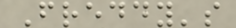Freddy's
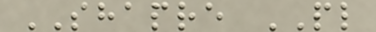SHAPRE PL
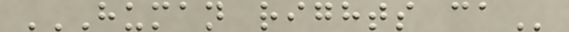HUMAN RIGHTS CA
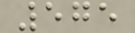575
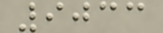9033
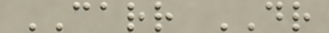CARR DR
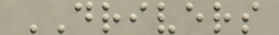DRIVERS
